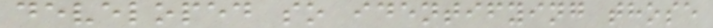developed so identifying those
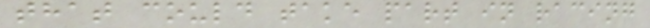that could take part in racing
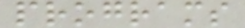programs
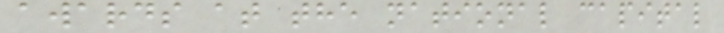awards at the national capital
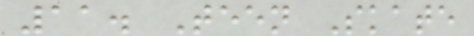11. Teen Skate
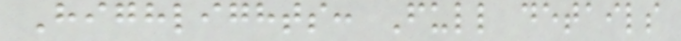Highlights: Full details
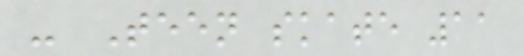- Teen skate 11
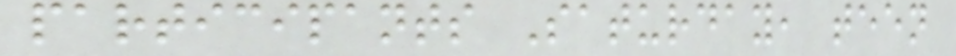participants Saturday, teen
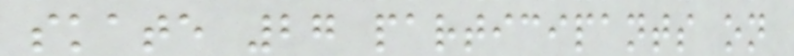skate 27 participants on
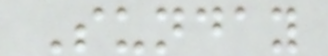Sunday
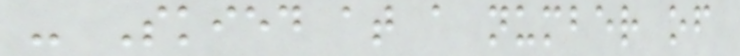- Skied at a number of
